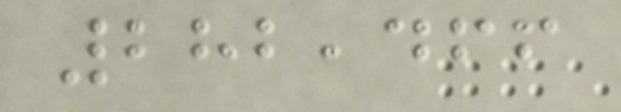282,466
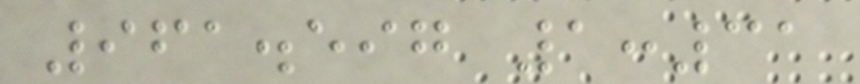961.597 1:31
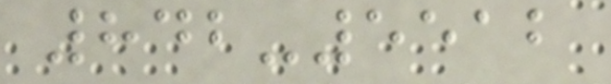842-5512
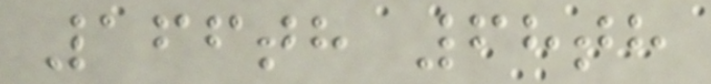166th 68th
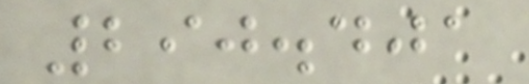290.401
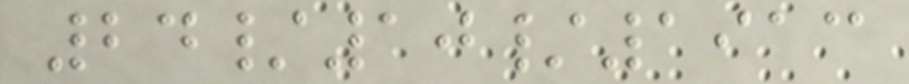24/10/1913
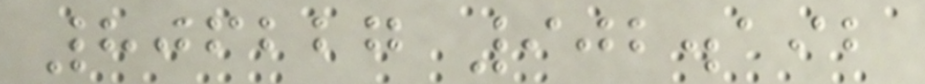806227 902.192
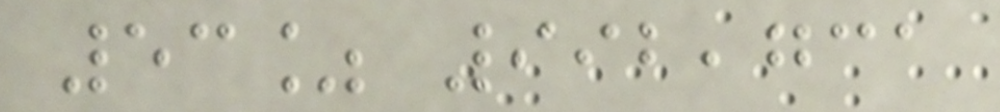53% 992,731
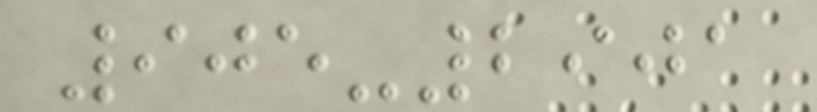905-2901
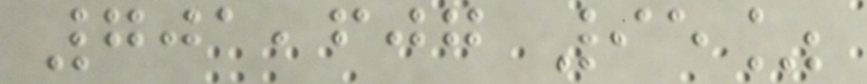701,607 95%
